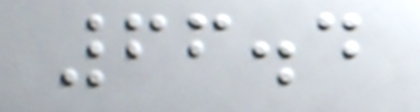66.4
